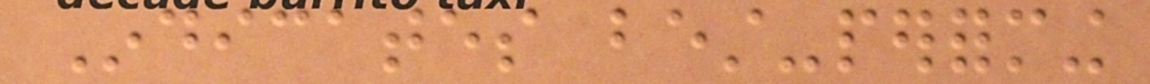Indicates best-performing
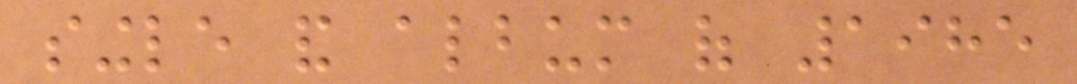single and album of 1985
